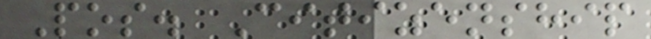Pos. Citizenship
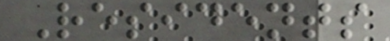Residents
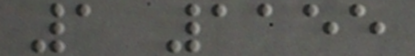1 1155
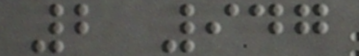2 947
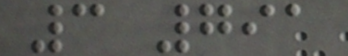3 791
